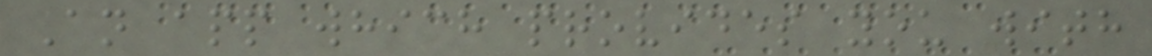An app which provides you with
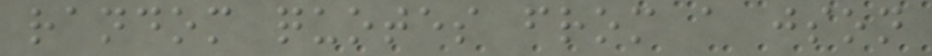random quotes from a json
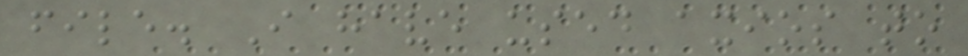file. I have used axios to
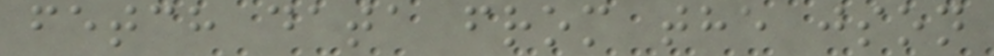fetch data from the json
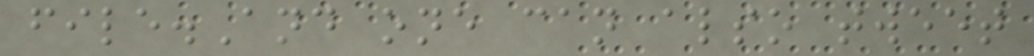file.And one can also tweet
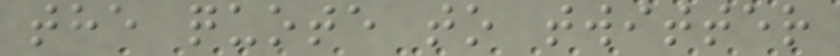the quote to twitter
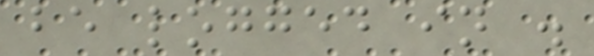be logged in .
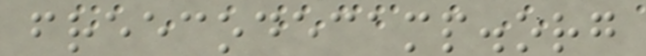freecodecamp.org
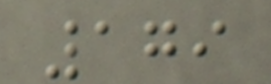179
